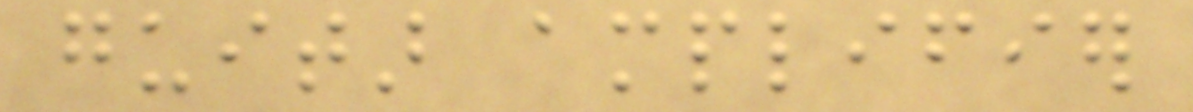guitar amplifier
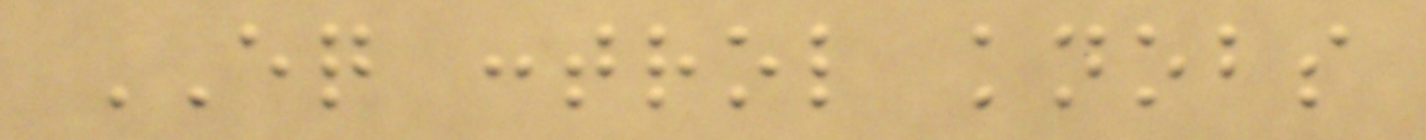EQ control knobs
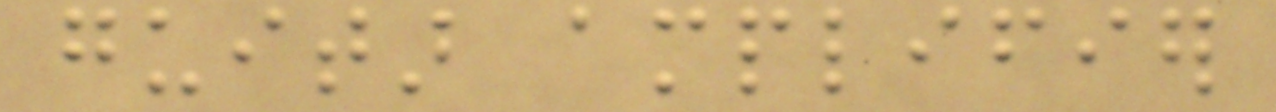guitar amplifier
